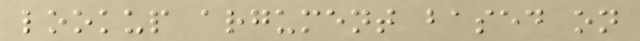lookup argument based on
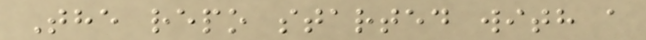The repo started with a
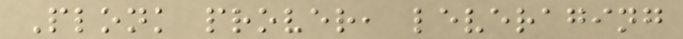Plonk prover, leveraging
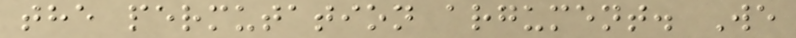the permutation argument. We
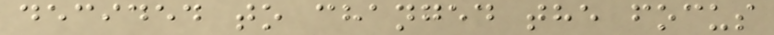decided to changed the focus
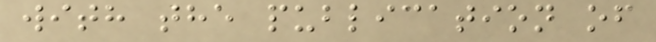with the publication of
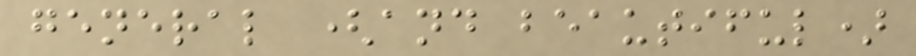general (and beautiful)
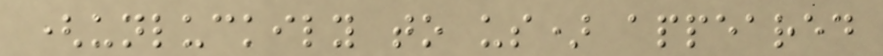(unluckily to us) appeared
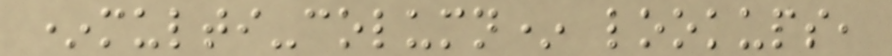*multi-column* lookups,
